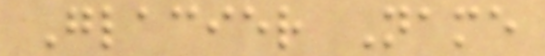Glacier Name
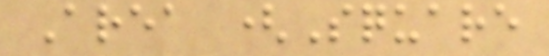Area (Square
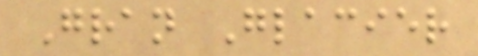Gran Glacier
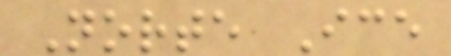Norte Ice
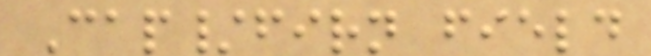Cap/firn field
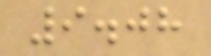9.08
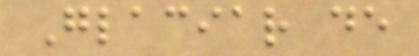Glaciar de
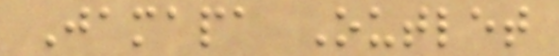Jamapa Outlet
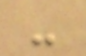-
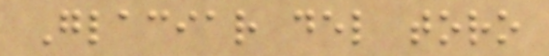Glaciar del toro
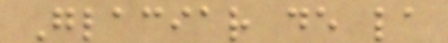Glaciar de la
